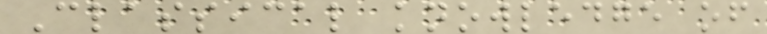Classical knowledge of
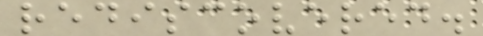rediscovered.
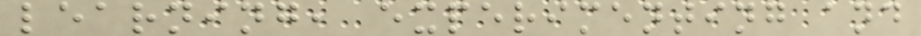learning, experimenting and
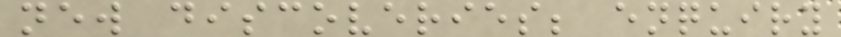new discoveries; enquiry
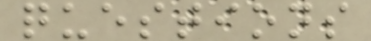questions
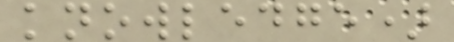knowledge)
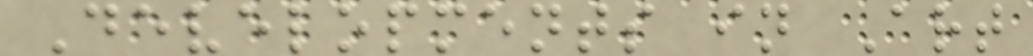Developments in Art
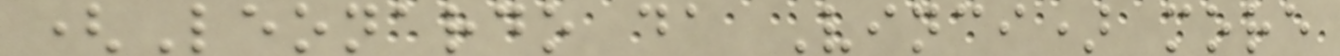(Leonardo da Vinci) more
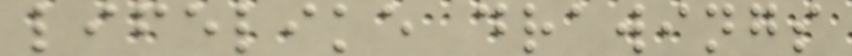lifelike drawings
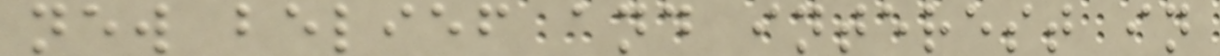new belief and interest in
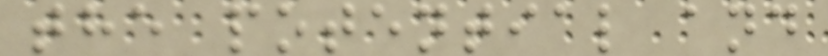the potential and
